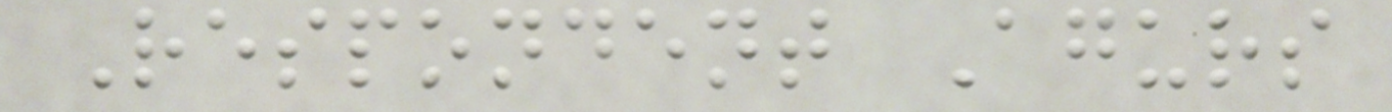Respondent Agurs
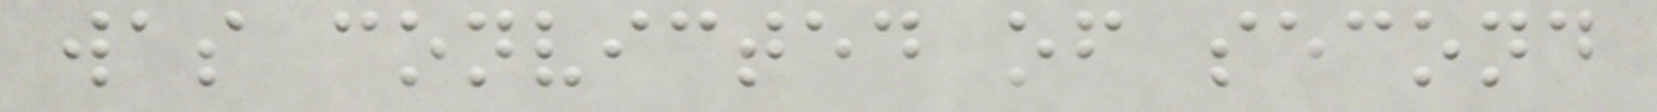was convicted of second
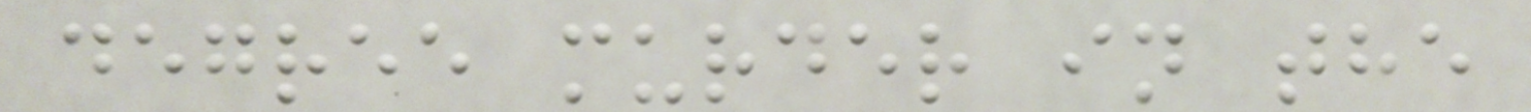degree murder in the
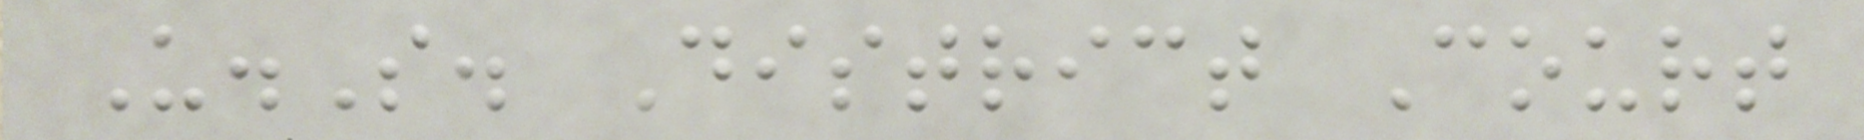U.S. District Court
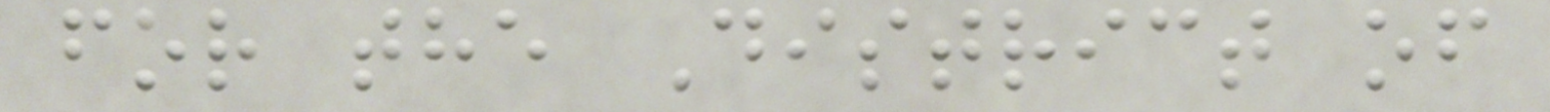for the District of
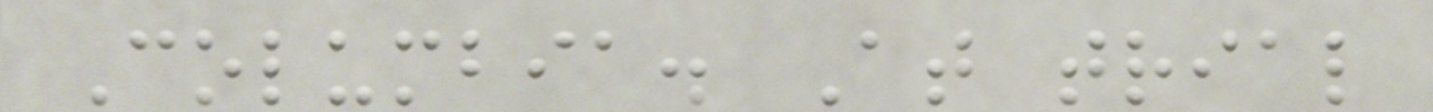Columbia. At trial
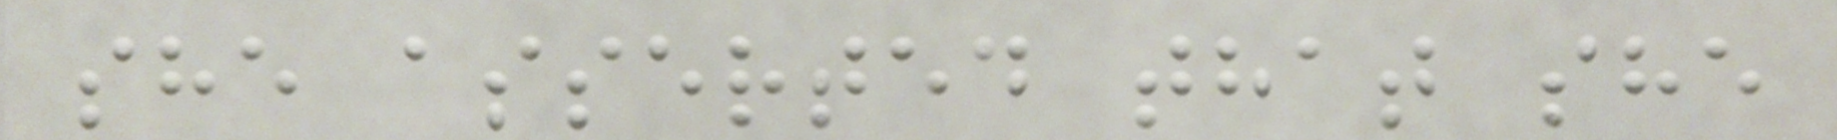she asserted that she
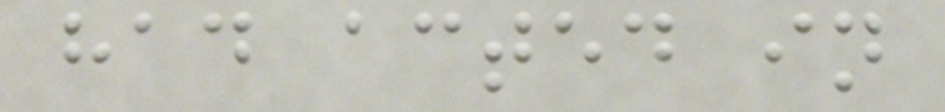had acted in
